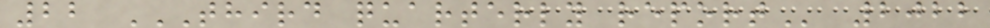22 THIRD QUARTERLY REPORT 2022
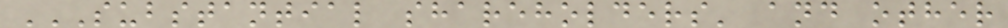SUBSTANTIAL SHAREHOLDERS' AND OTHER
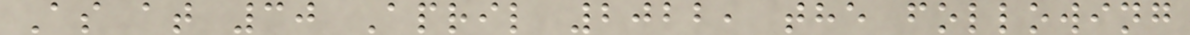As at 30 April 2022, the following
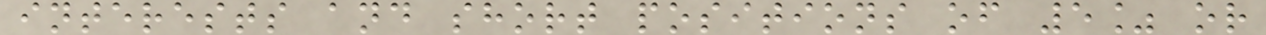interests and short positions of 5% or
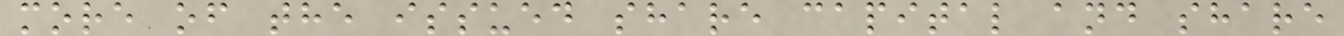more of the issued share capital and share
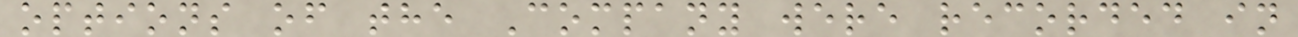options of the Company were recorded in
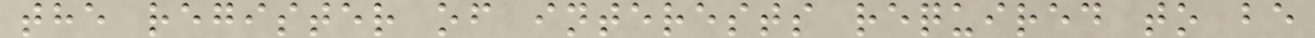the register of interests required to be
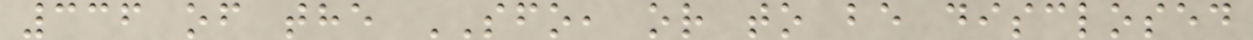336 of the SFO, or to be disclosed
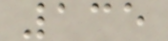135
